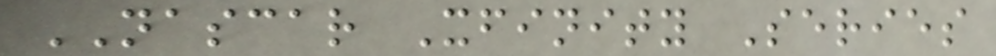NASCAR Xfinity Series
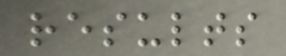results
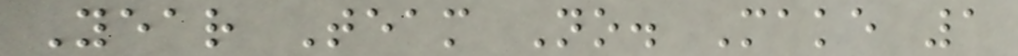Year Team No. Make 1
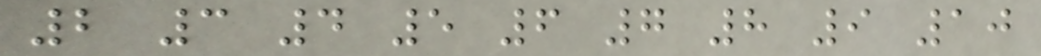2 3 4 5 6 7 8 9 10
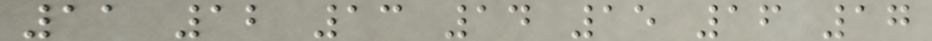11 12 13 14 15 16 17
